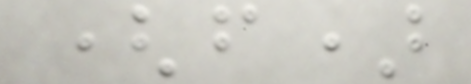(f)
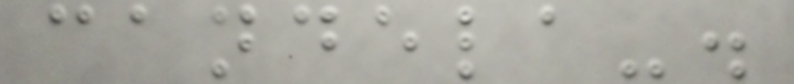candela-.
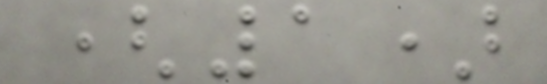(1)
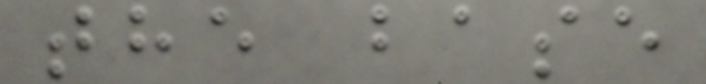the base
